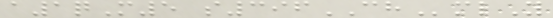a1qM5 s396CHmlY
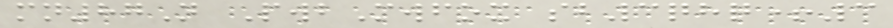mn87N PwbMwfox sb3qhq+3
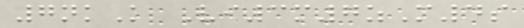7nkK Vi3m7zM4s
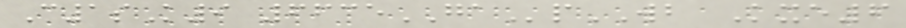C1sK9 6635GApWB Kxe6
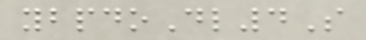ybpdoDl4S
